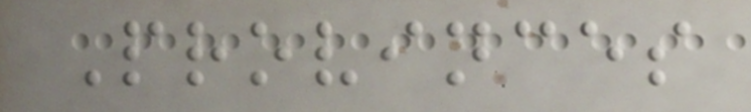Provinces
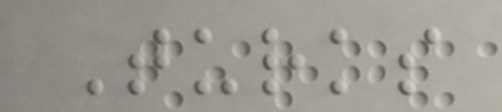Turks
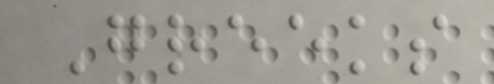Greeks
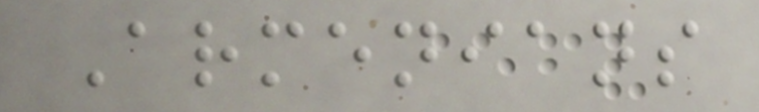Armenians
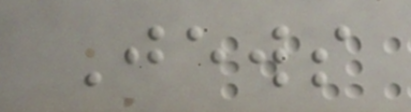Jews
